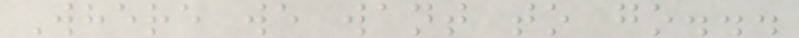Where we want to go...
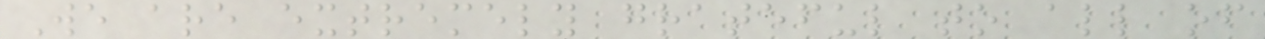We are extremely grateful to all of
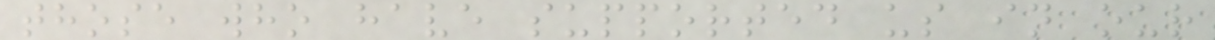those who have supported us in our
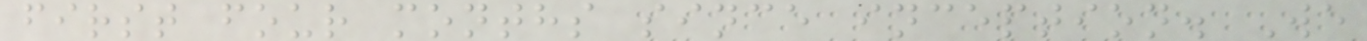first four months since inception. We
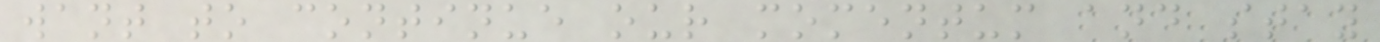want to continue our momentum and stay
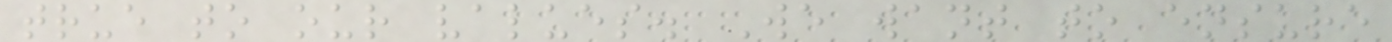true to our values. We want to ensure
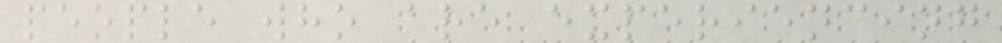people who are experiencing
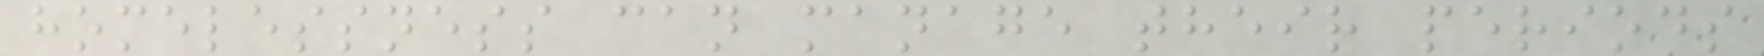homelessness can manage their periods
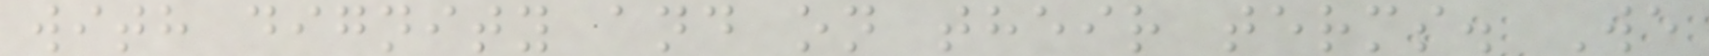with dignity and on their terms. We
